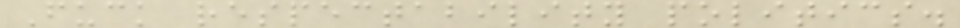Fuck respectability politics.
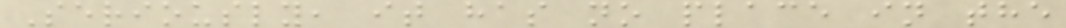Seriously, it has no place in the
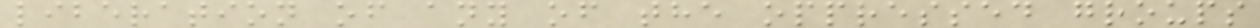liberation of any of the oppressed groups
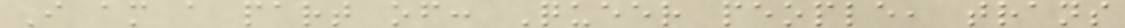I am a part of: Queer people, trans
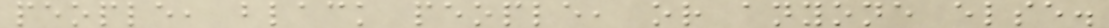people, black people, or anyone else.
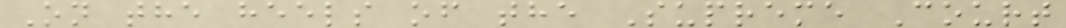On the heels of the Supreme Court
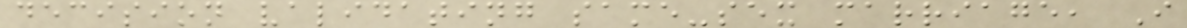decision validating same-sex marriage, I
